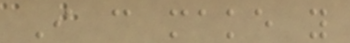I can make you
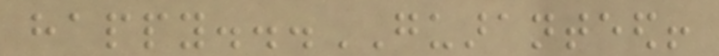happy...GUARANTEED!
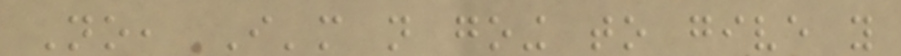No, I'm not going to give you
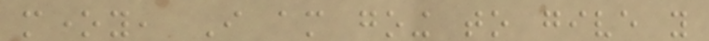money, I am going to give you
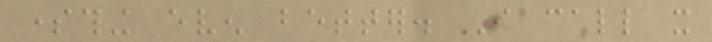something even better. I call it
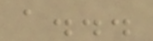a...
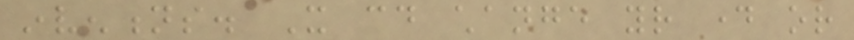inventions. It could change your day or
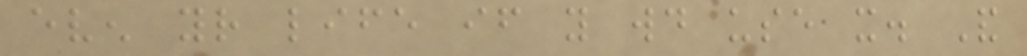even your life if you would use it. And
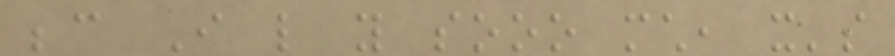because I like you sooo much, it's
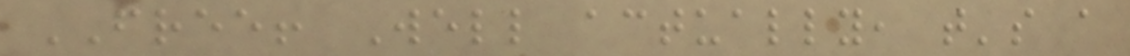FREE! Well actually, that's a
